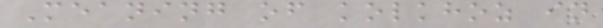Meaning of kolkhoz in
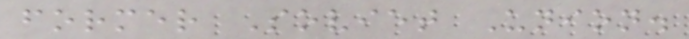former Soviet Union.
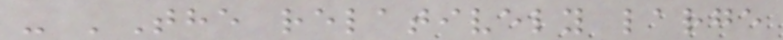- 'The relatively large
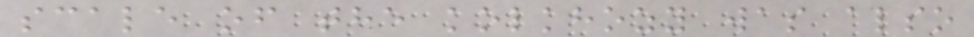scale of the kolkhozy was also
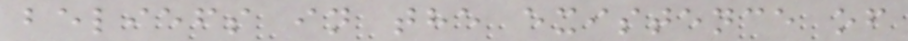beliefs in the existence of
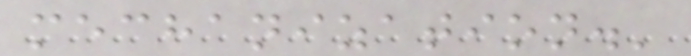mechanization.'
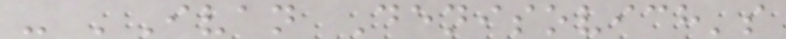- 'Ivan Denisovich's
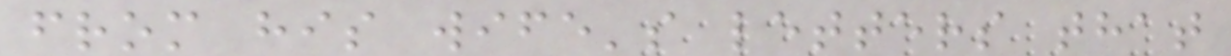from his wife's letters that
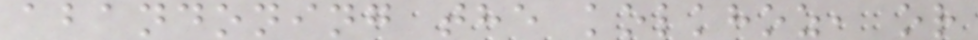abandoning the kolkhoz, or
